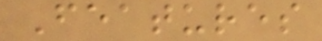Features
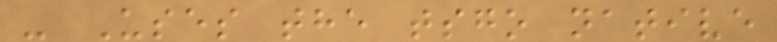- Uses the tsgo native
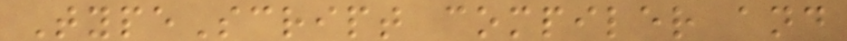TypeScript compiler and
